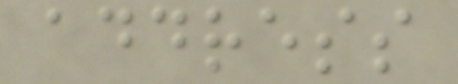address
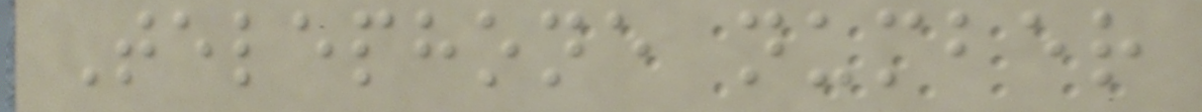Telephone number
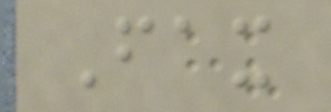Fax
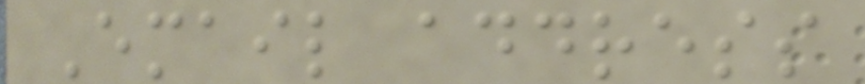Email address
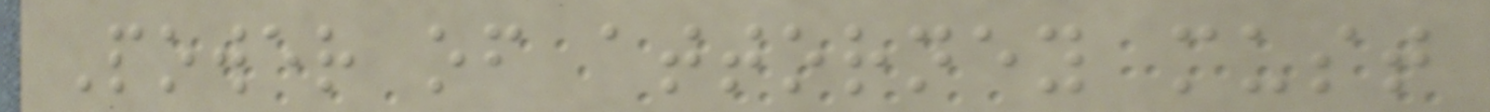Power of attorney must
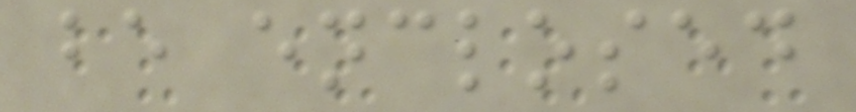be enclosed
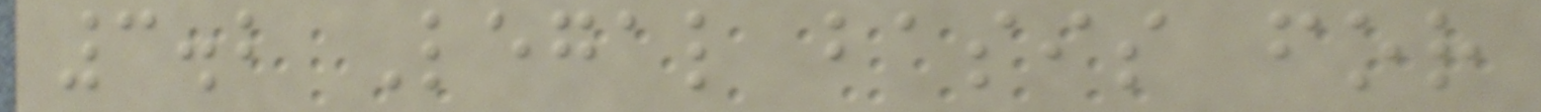3.2 Legal basis for
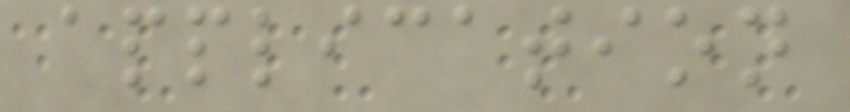application
